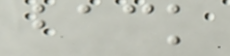back
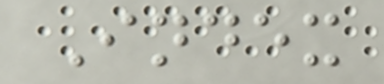Index
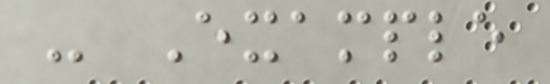- Example
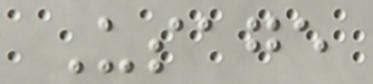Usage
